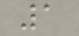1
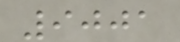9001
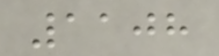1108
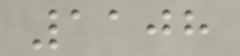1108
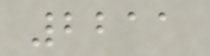2211
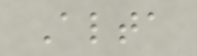Alta
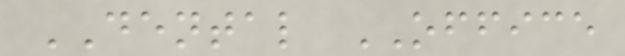DENTAL OFFICE
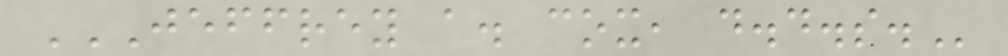JEFFREY A. COX, D.D.S.
